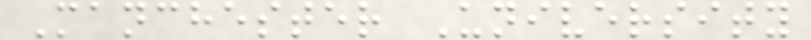Manchester University
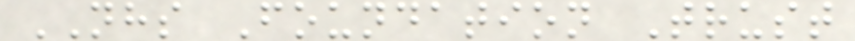NHS Foundation Trust
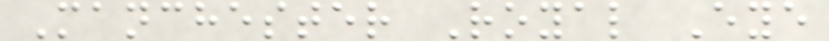Manchester Royal Eye
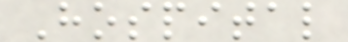Hospital
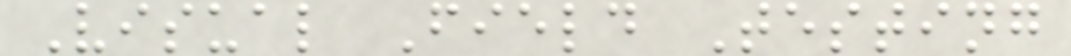Visual Field Testing
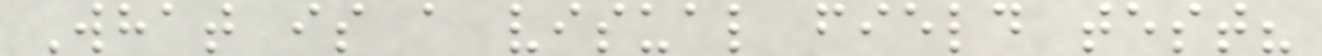What is a visual field test?
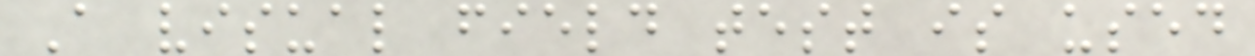A visual field test is used
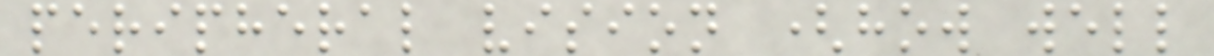peripheral vision (how well
